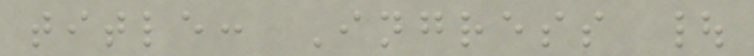title: Ingress |
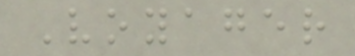Voyager
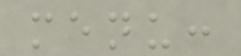menu:
